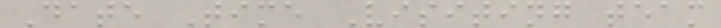Date Time Visiting team
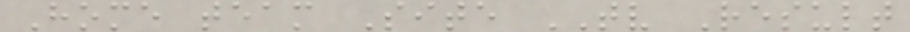Home team Site TV Result
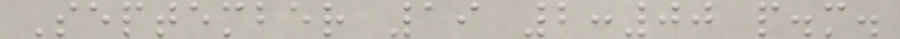September 19 2:00 p.m.
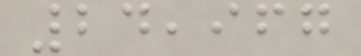24,967
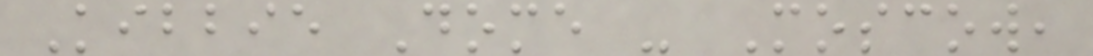Kibbie Dome - Moscow,
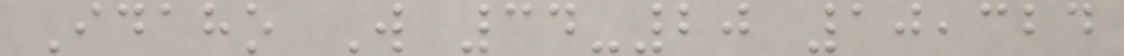Idaho W 34-20 10,324
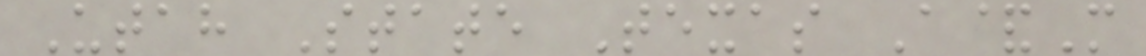Utah State Texas A&M
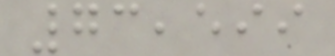73,599
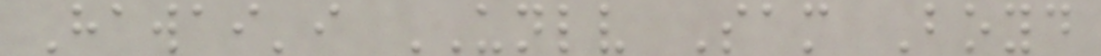Hawai'i UNLV Sam Boyd
